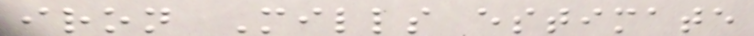iron Mills estimate
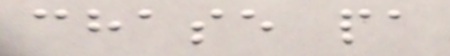chase pa
